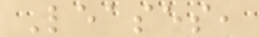Leases,
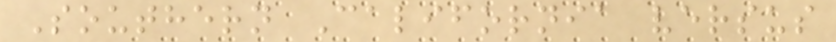Southern California versus
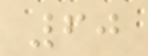60
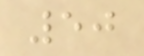50
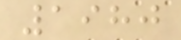1980
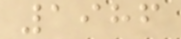1986
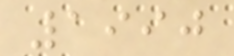1990
